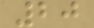20
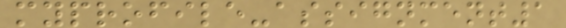myprofile-assignment1
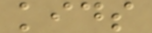kids
